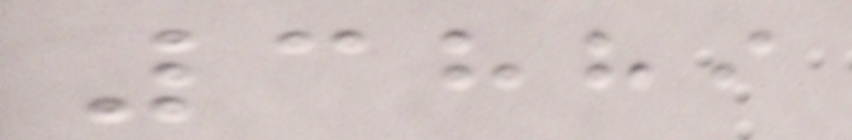3889
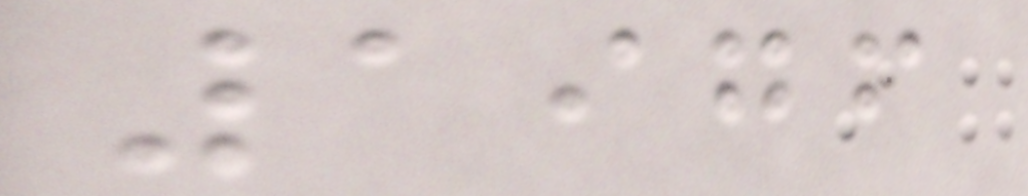1976
